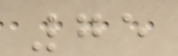75
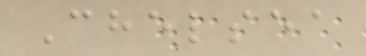Chelsea
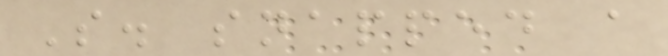S. snapped a
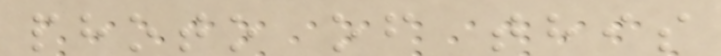photo of this
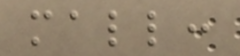mall:
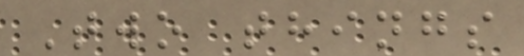Two things
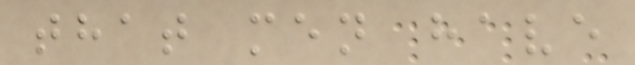that men have
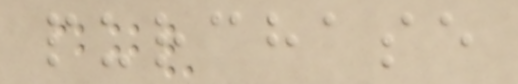purchase
